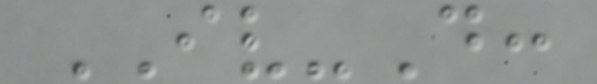IV-D:
